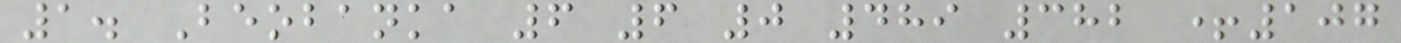1. Beobanka 6 6 0 489 382 +107
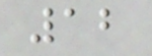12
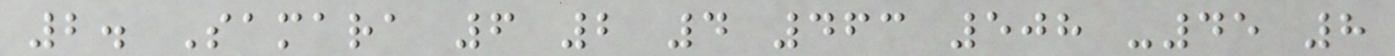2. Samara 6 2 4 463 508 -45 8
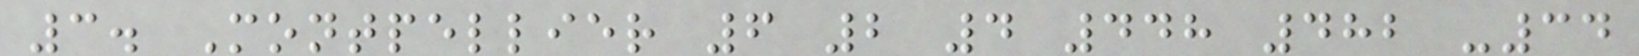3. Montpellier 6 2 4 448 482 -34
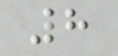8
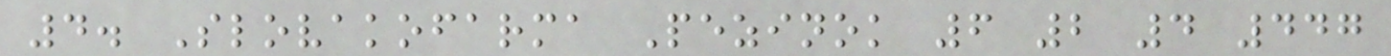4. Slovakofarma Pezinok 6 2 4 447
